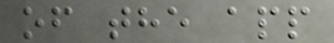of the app
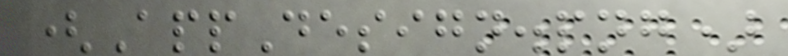(AppDesign.png)
